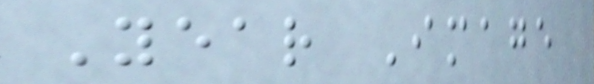Year Image
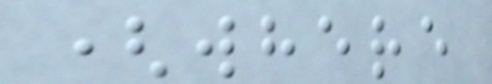(where
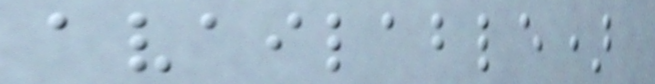available)
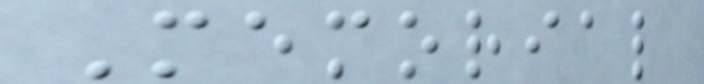Memorial
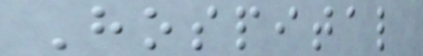Hospital
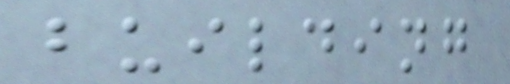building
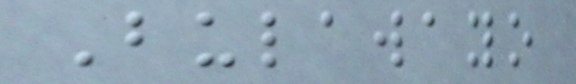Bulawayo
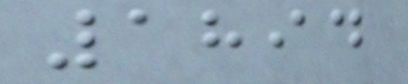1894
